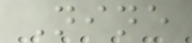Nine
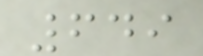649
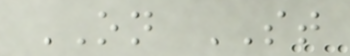ON ST
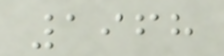1968
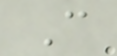C
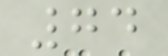74
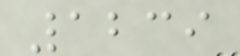1239
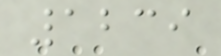1239
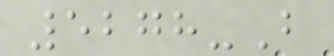5278-B
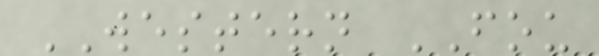WESTERN FOU
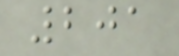201
